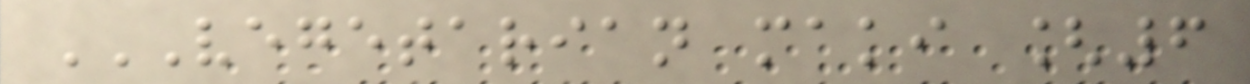VEGETARIAN MAKI [6
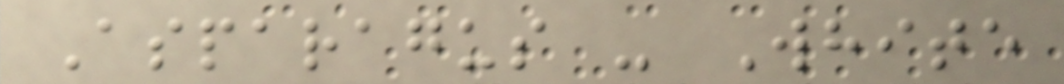Asparagus - White
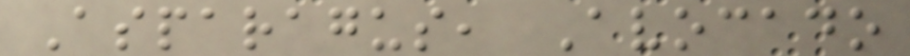Asparagus, Avocado
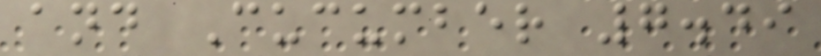and Cucumber 7.49
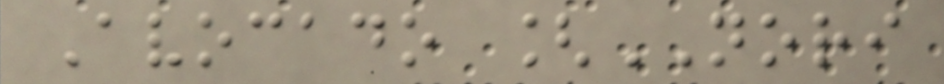Avocado [NORI
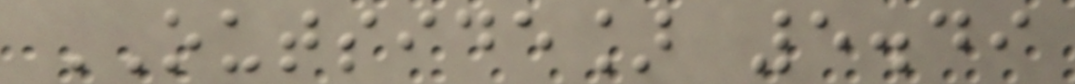OUTSIDE] 5.49
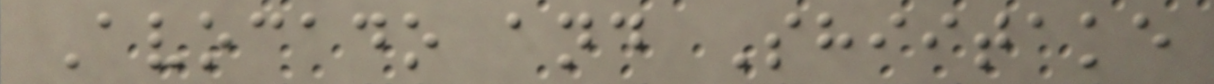Avocado and Shiitake
